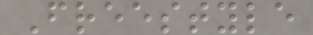Freestyle
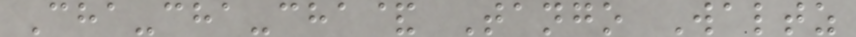Cha-cha-cha& Tango Waltz
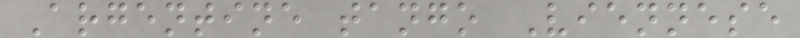Argentine tango Viennese
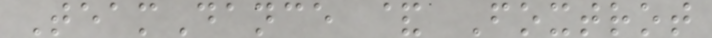TeamDance & Foxtrot
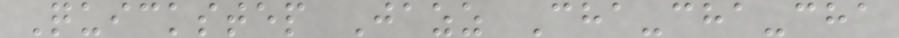Quickstep Jazz Cha-cha-cha
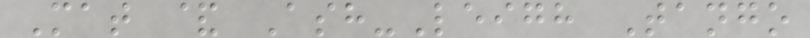Mat & Ash-Leigh Tango
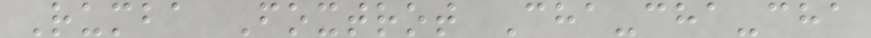Rumba Foxtrot Cha-cha-cha
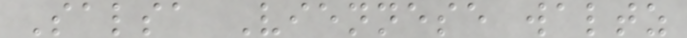Salsa Viennese waltz
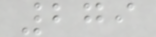279
